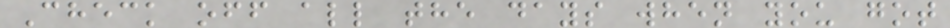Check off all the days when you got
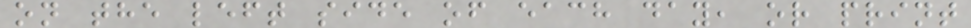on the left side of each day, or print
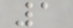1
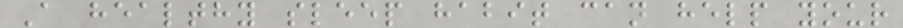A healthy sleep habit can help your
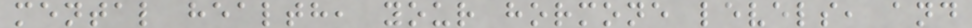mental health, your hormone levels, and
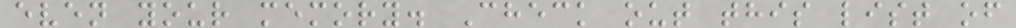even your memory. Check out this list of
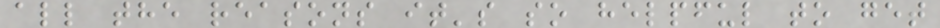all the reasons it's so helpful to get
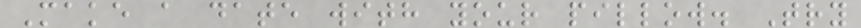Make a date with your pillow. Try
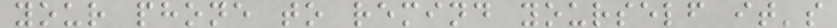your phone to remind yourself it's
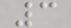3
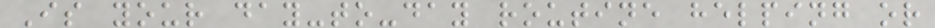Is your day-to-day routine helping or
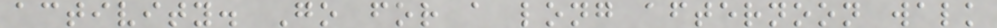activity. Go for a long afternoon walk
